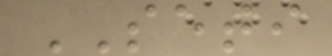SETI
